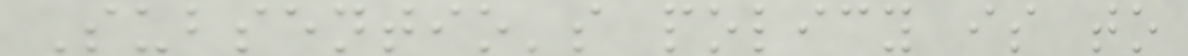Subsentio's policy is to
